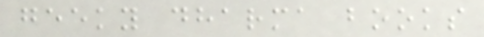geeky dharma books
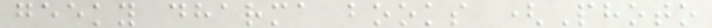geeky dharma books (Photo
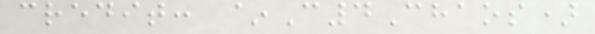credit: ~C4Chaos)
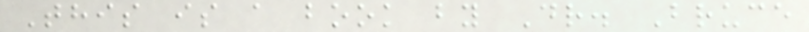This is a book by Dr. Bruce
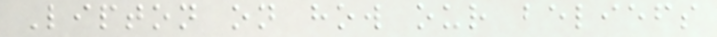Lipton on how our beliefs
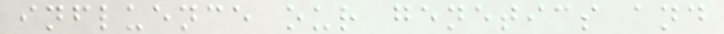influence our genetics and
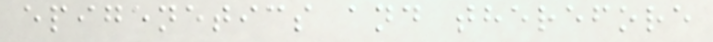epigenetics and therefore
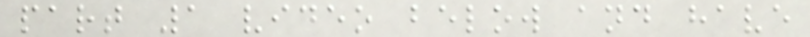part 1 video below and have
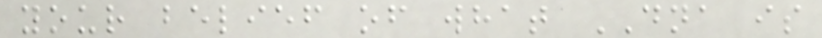your belief of what DNA is
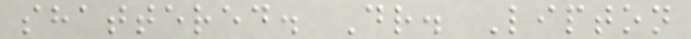shattered. Dr. Lipton
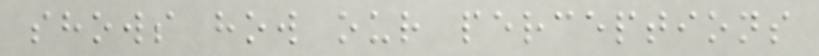shows how our perceptions
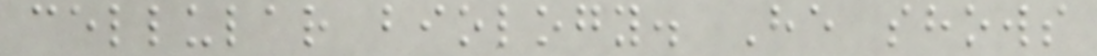cellular biology. He shows
